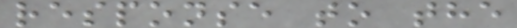response to the
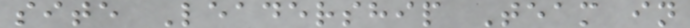site Leadership Team in
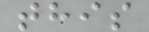this
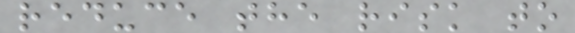reduce the risk to
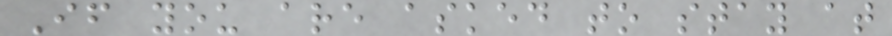If you are asked to stay at
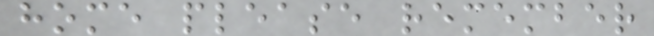home please remember
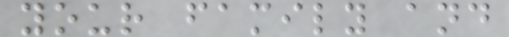your family and
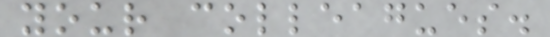your colleagues.
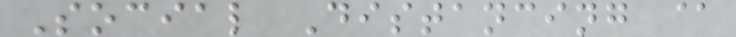Social Distancing @
